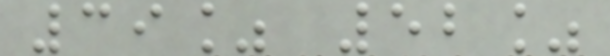39% 52%
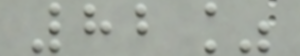82%
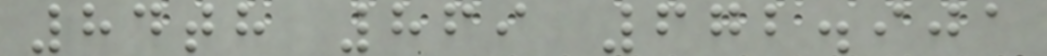84th 869 672.901
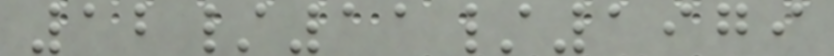12/11/1979
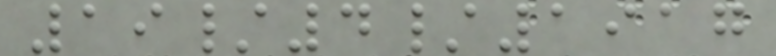19/4/1917
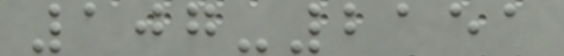107-2151
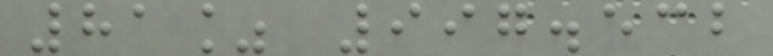81% 997.532
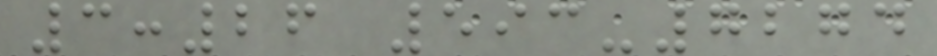3:26 593-7274
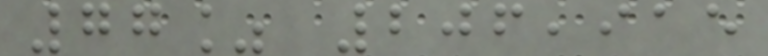77% 206,915
